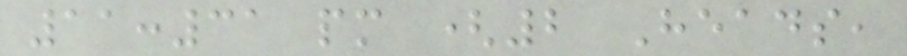11:31 pm (2 Heads,
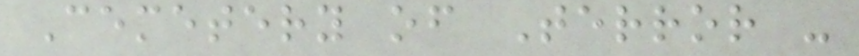Cemetery of Terror -
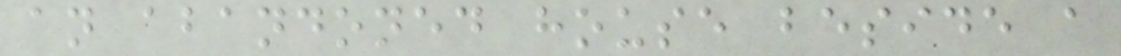an abandoned house beside a
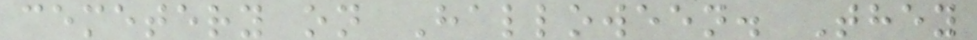cemetery on Halloween. They
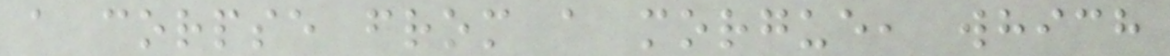a corpse from a morgue, which
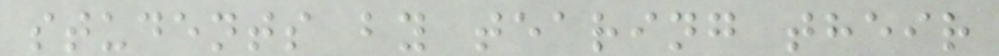students by tearing their
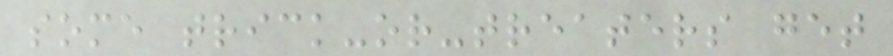some trick-or-treaters get
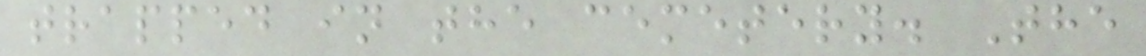trapped in the cemetery. The
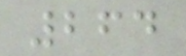264
